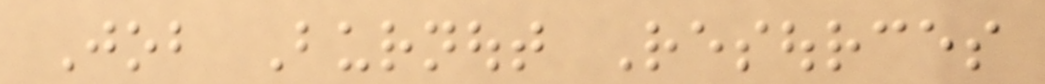Job Burnout Resources
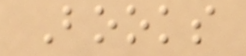Books
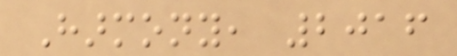Harmony, 2016
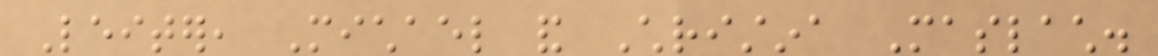Leiter, Michael and Christina Maslach.
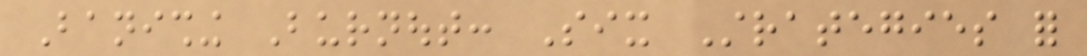Banishing Burnout: Six Strategies for
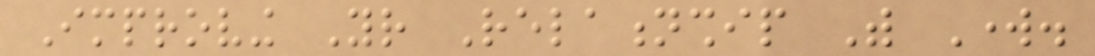Improving Your Relationship With Work.
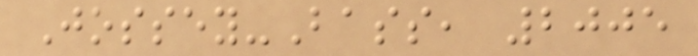Jossey-Bass, 2005
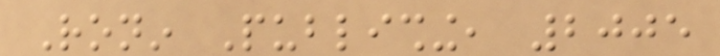Ronin Publishing, 2005
